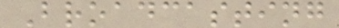Broadcasting
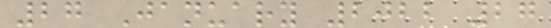27 January 2022 27
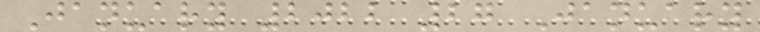January 2022 27 January
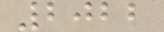2022
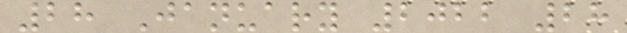28 January 2022 28
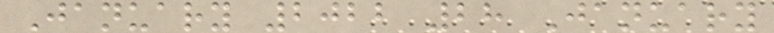January 2022 28 January
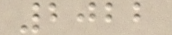2022
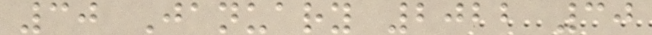30 January 2022 30
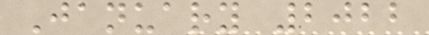January 2022
